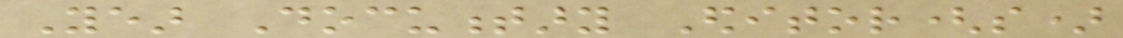Year Documentary Editor(s)
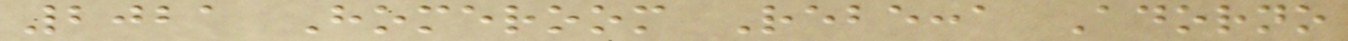2021 Homeroom Rebecca Adorno
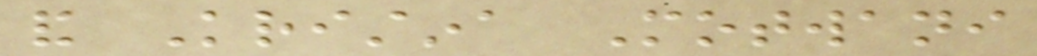and Kristina Motwani
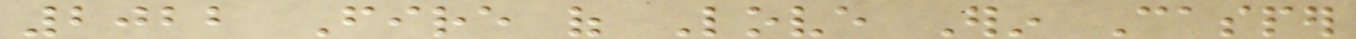2022 Fire of Love Erin Casper
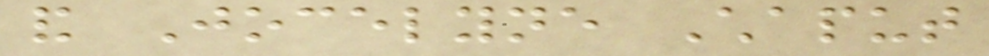and Jocelyne Chaput
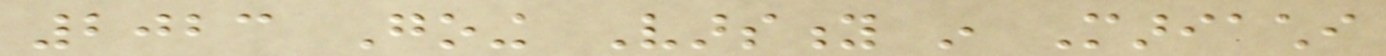2023 Going Varsity in Mariachi
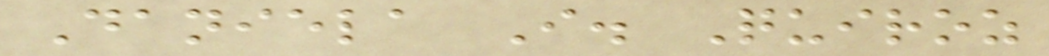Daniela I. Quiroz
